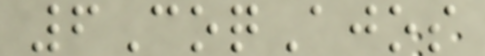6CoqAjos
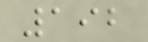192
